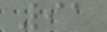91
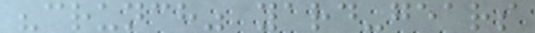"crunch" yard-gears
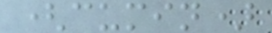(cumin)
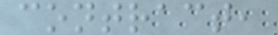contract,
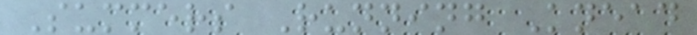Summers Running Knead
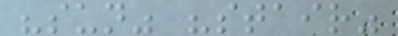"sun" "stair"
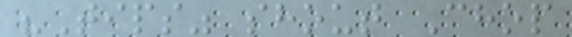"Tips" shout Chop
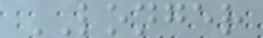LONGER
